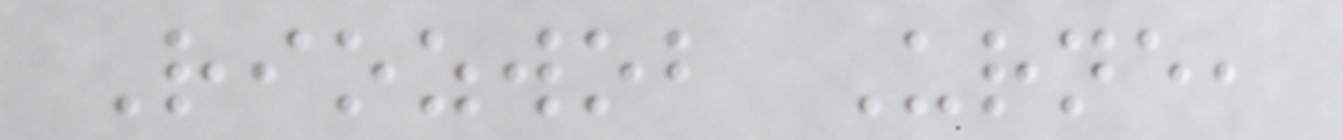Riozwob Urne,
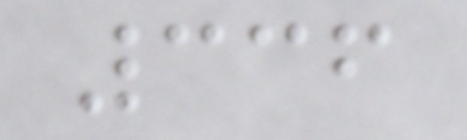336
